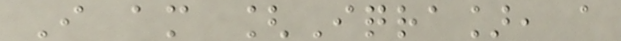I am [Iqra], a
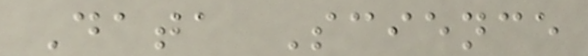Data Science
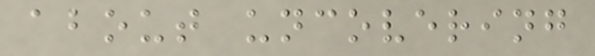about uncovering
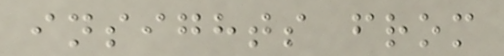insights from
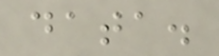data.
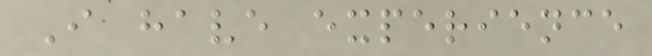I have experience
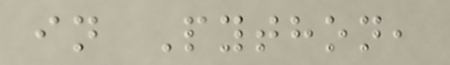in Python,
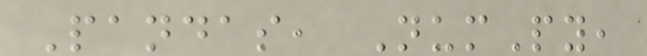Pandas, NumPy,
